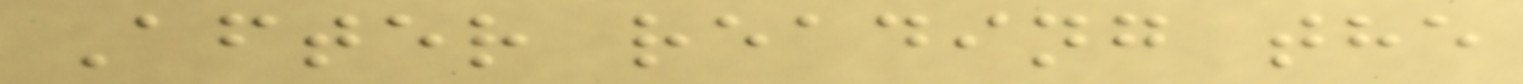After reading the
